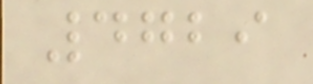4729
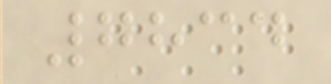7834
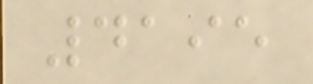4195
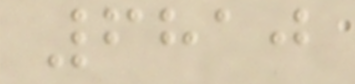6810
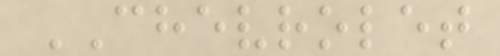CHEVROLET
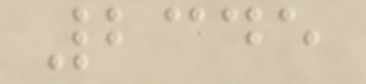2345
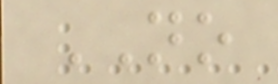NO
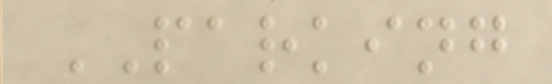PARKING
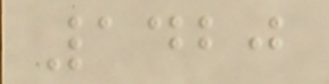1420
